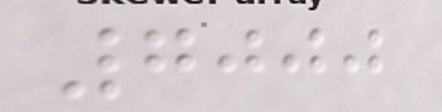7000
